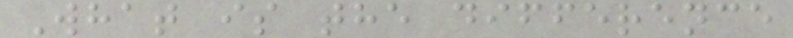What is the difference
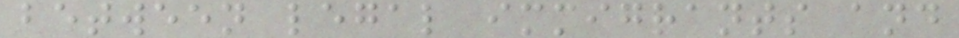between legal immigrants and
